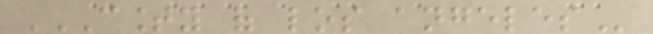COUNTY OF LOS ANGELES
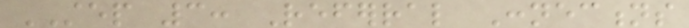STEP 3: Referral Connections
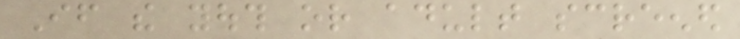If the youth or adult screened
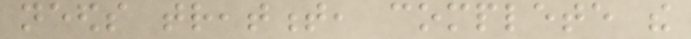needs treatment, complete the
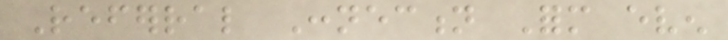Referral Connection Form even
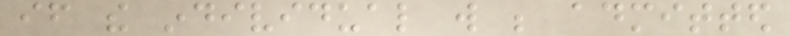if the individual will be admitted
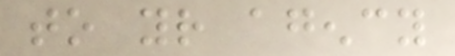to your agency
